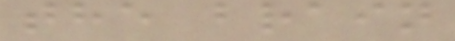the brain
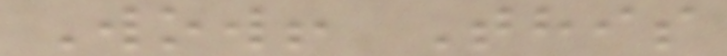Wow! This
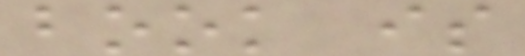book is
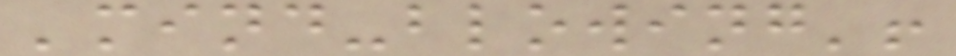'mind-blowing'!
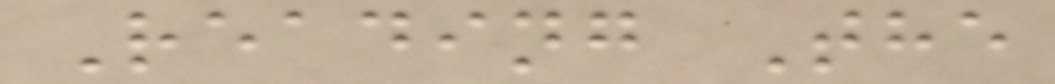Reading The
